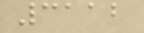3112
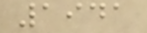1941
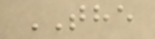THE
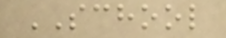SCHOOL
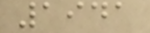1941
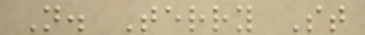N. Terry St
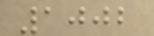1002
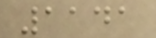1141
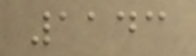1143
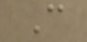C
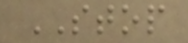STOP
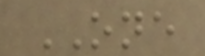ONE
